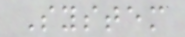System
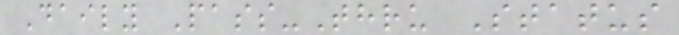Daily Pass-Thru Status
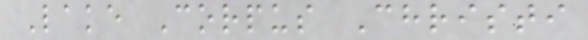Lake Corpus Christi
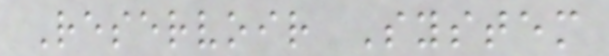Reservoir System
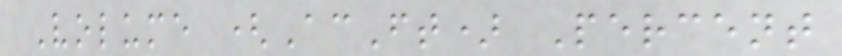Volume (AcFt) Percent
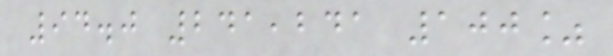94.0 241,241 100%
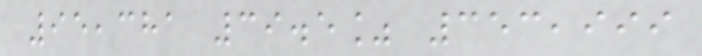95,381 39.5% 353,999
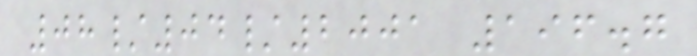08/04/2001 196.7
